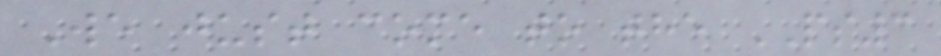We just come to the PS3
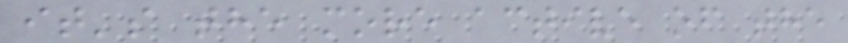it's the more active of the
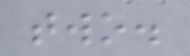two.
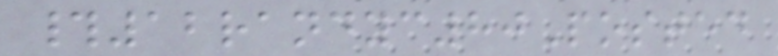#12randyc80Posted
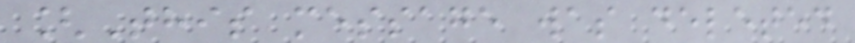[This message was deleted
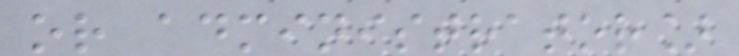or administrator]
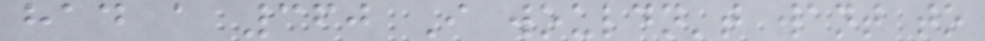had a 360 I wouldn't want to
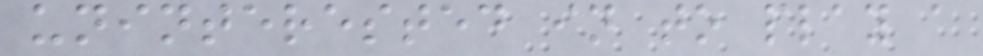uninterested in to play a
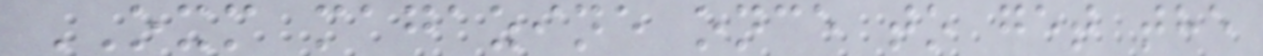OXM magazine once to get the
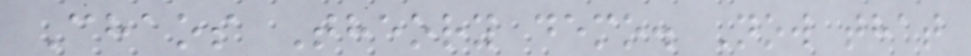Chaos Theory demo. Now that
